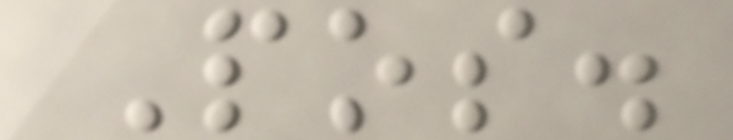Pos.
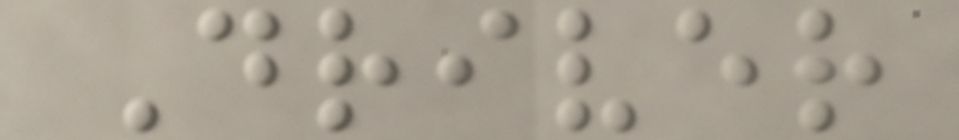Driver
